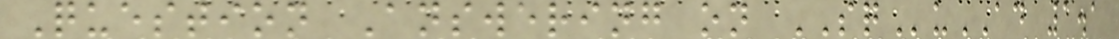Question Answering on SQuAD 1.1
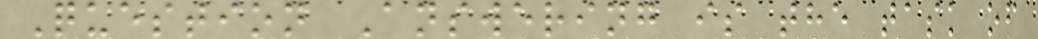Question Answering is the task of
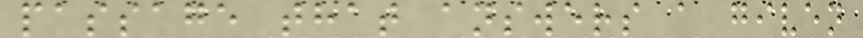passage that answers a given
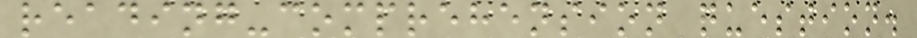reading-comprehension question.
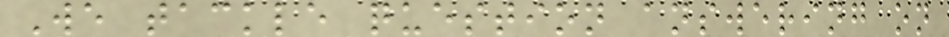We tackle question answering on
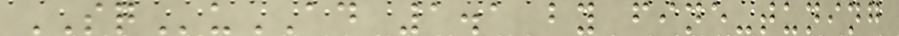SQuAD 1.1 by fine-tuning
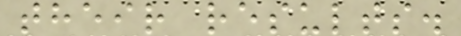their results.
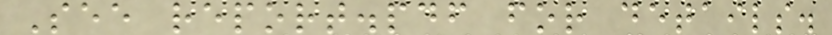See report.pdf for details.
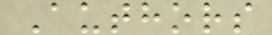Authors
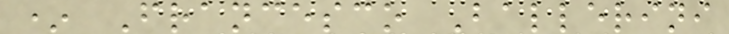* Francesco Ballerini
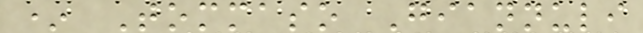* Tommaso Giannuli
